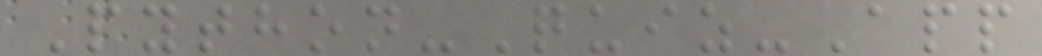Python-Quiz-App
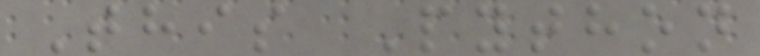This Python
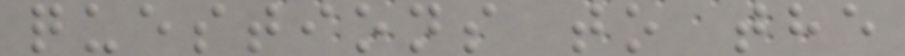questions to the
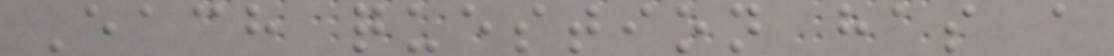Each question has a
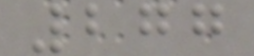277
